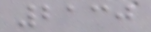2130
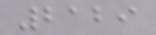2129
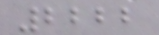2222
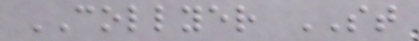COLLYER ST
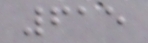615
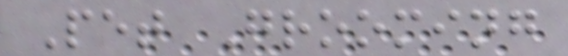Pet Grooming
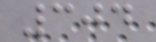304
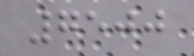7500
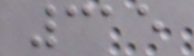315
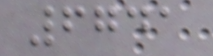6741
